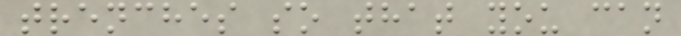trenches so that you can
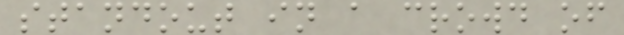standout in a crowd of
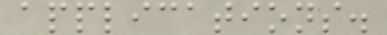applications.
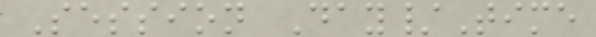Session Day/Time
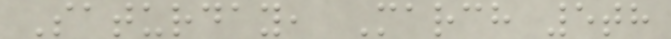Saturday, March 5th
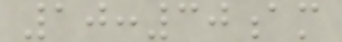10:30am
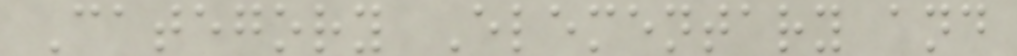Category Elementary and
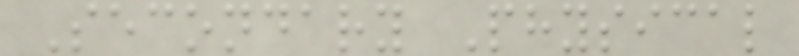Secondary Physical
